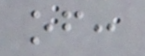of:
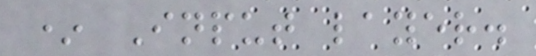* Input layer.
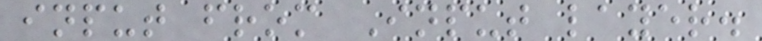input from Input layer.
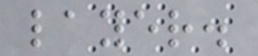layer.
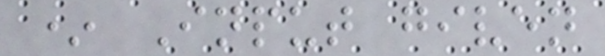* Input given
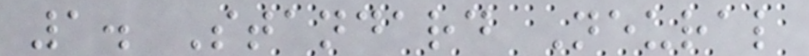1. Standard Neural
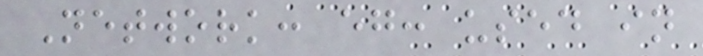Network: eg: used in
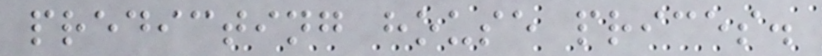predicting house prices.
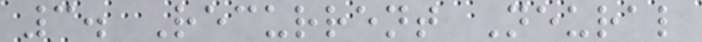3. Recurrent Neural
